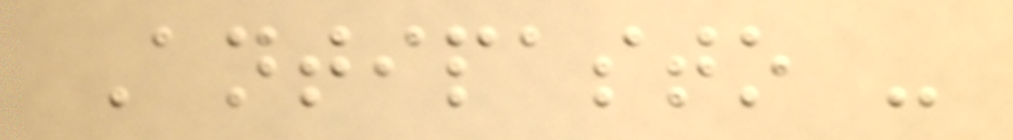Antipasto -
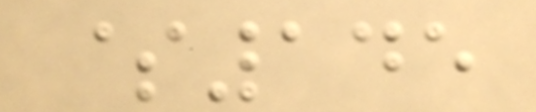$145
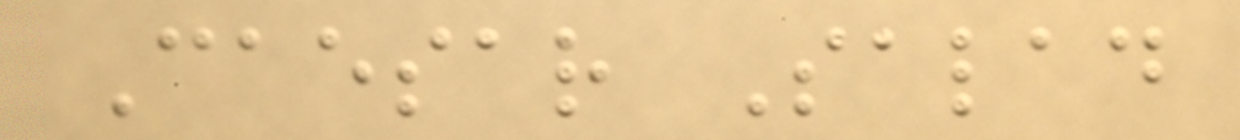Caesar Salad
